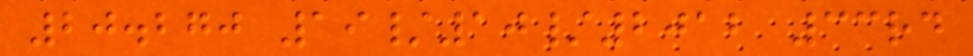20.270 19/10/2012 33rd
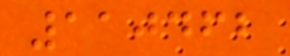110462
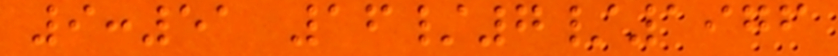9:51 16/7/1976
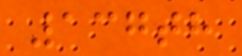137th
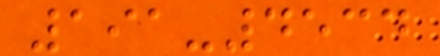191-4534
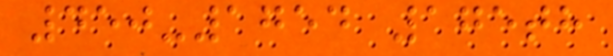450-1754 175th
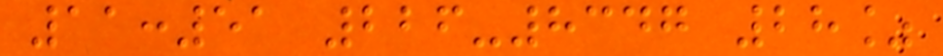11:51 226-8347 28%
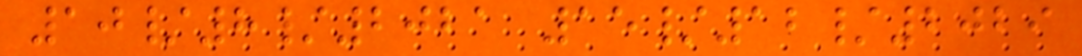10/8/2021 15/12/2029
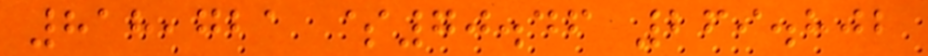818,721 $70.46 269.802
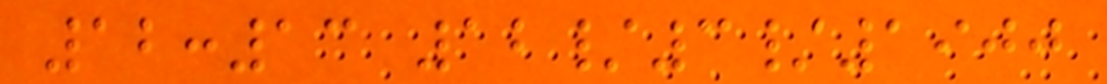12:13 12/3/1900
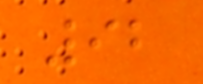92
